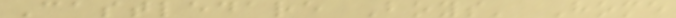Castledare Boys' Home
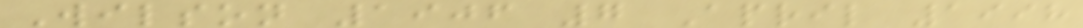Wilson 1906 7 April 1998
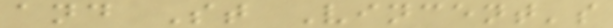and St Vincent's
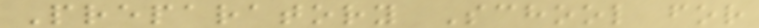Preparatory School for
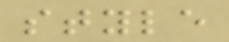style
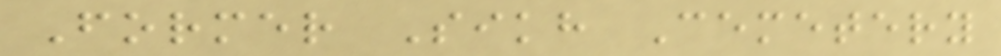Former Sikh Cemetery
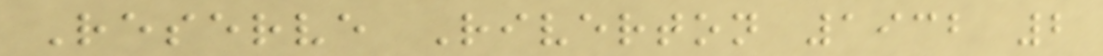Reserve Riverton 1932 2
